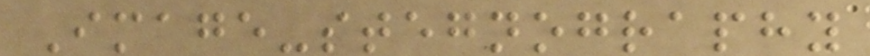Image-stegnography
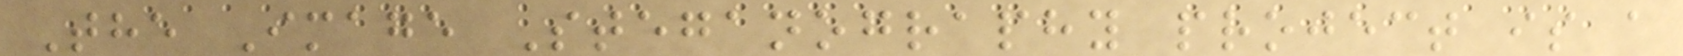The Image Steganography project is a
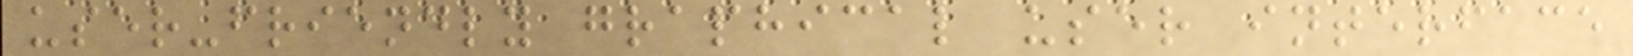user-friendly graphical user interface
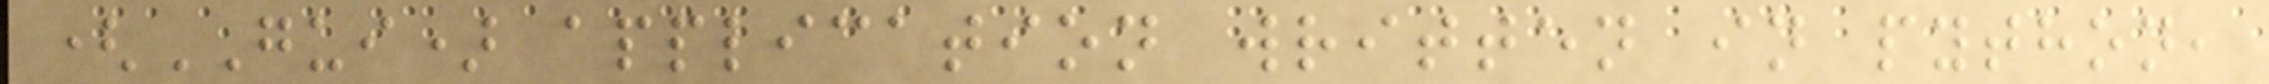(GUI) application written in python,
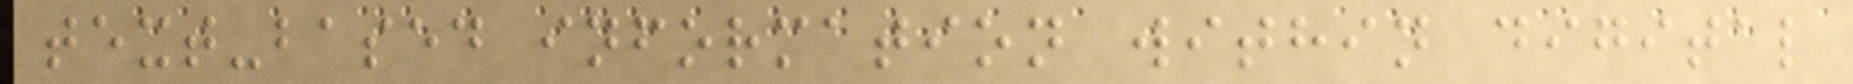text-based information within digital
